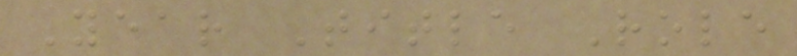Year Title Role
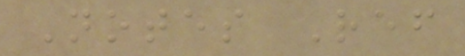Notes Ref
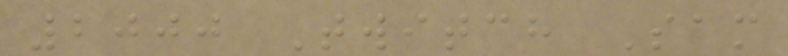2000 Twitch Sam
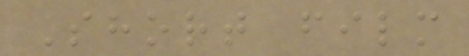Short film
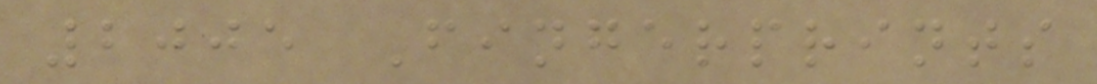2005 Fingerprints
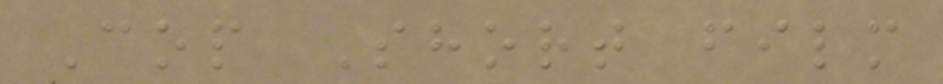Cop Short film
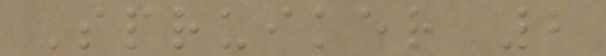Spruiker 2
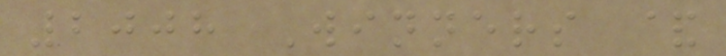2008 Winners &
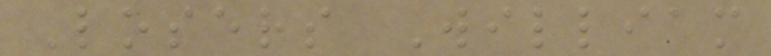Losers William
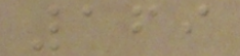169
